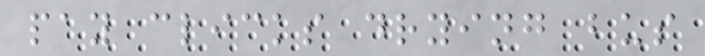pay clicks drying bus
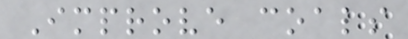Improve coals
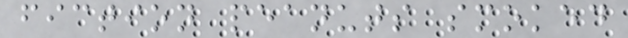fiction peanuts smoked
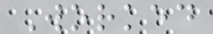Worked
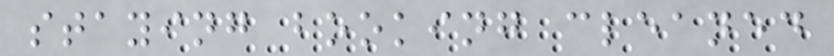staying booking cleaned
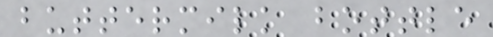buttermilk bottle
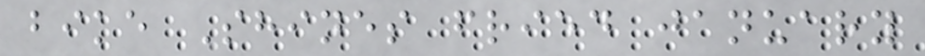bike Shines fried january
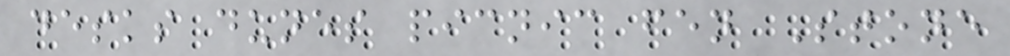desks dunes picnic fen Stone
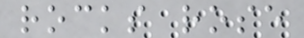rocks rose
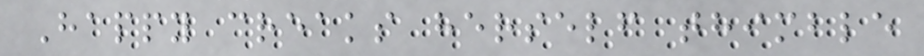Happy creaks herself thimble
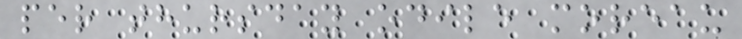per thursday odile moreau
